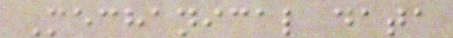Mechanical data
